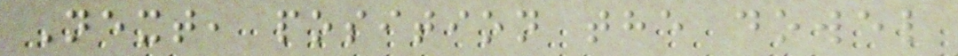Next, position the dowel
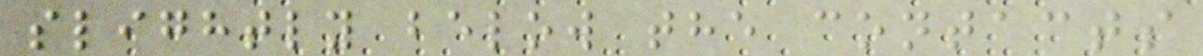slightly below the contacts
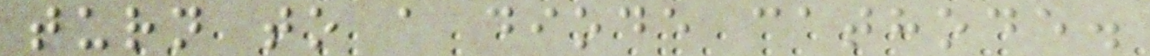turn to a diode cathode.
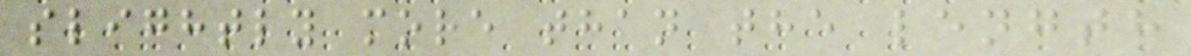slightly more than the length
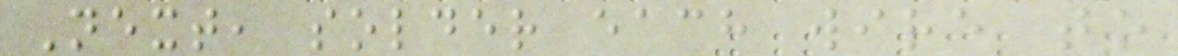Next, solder each wire to
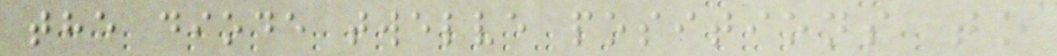the diode twelve positions to
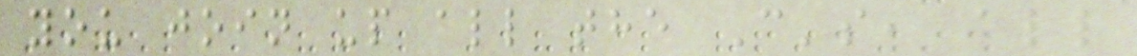you join up all the C's, all
